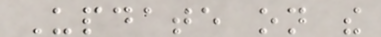Update on the
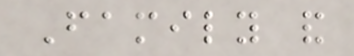Family and
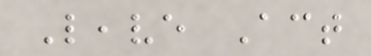Leave Act
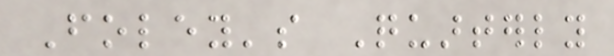Foley's Quarterly
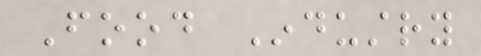Food Industry
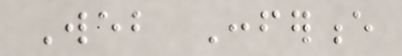Web Conference
